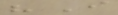"I
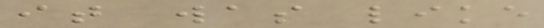it was like
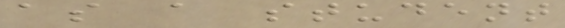as a student
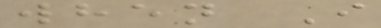when I
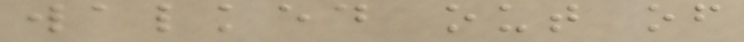walked out of
